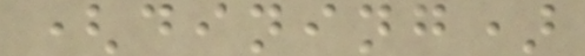(dining)
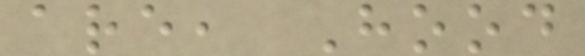are, Hood
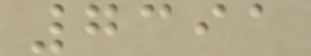7391
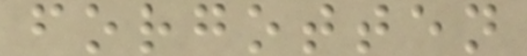forgotten
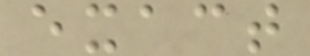exact
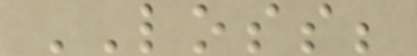LOSS;
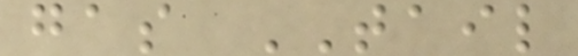gas TAIL
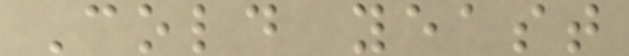Cold yeast
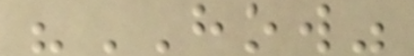"HOW"
